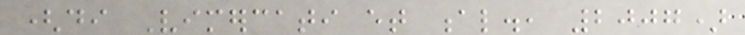(di Vimercati et al., 2007)
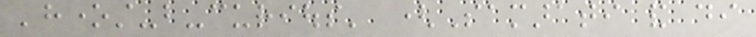'honest-but-curious' (Samarati and di
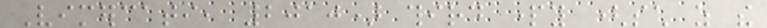Vimercati, 2010) third party (such as the
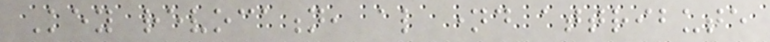Key revocation, also named attribute
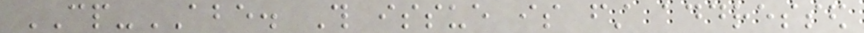CP-ABE. This issue is first addressed
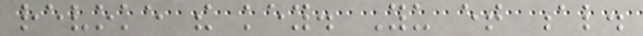revoke the key. Yu et al.
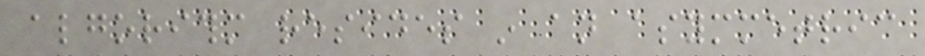algorithm resides in an asymmetric
